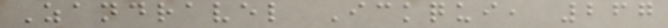Zandravel Ickqui, 267
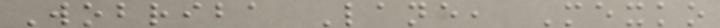Wobriba Lane, Mexko
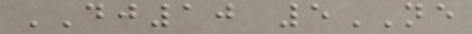DJ10 5NE
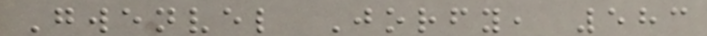Gwenvel Jorfy, 583
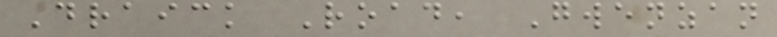Draick Road, Gwenzan
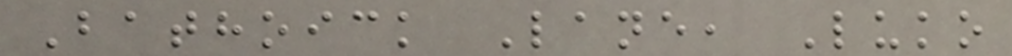Bathoick Lane, Luko
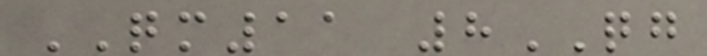QM11 8QG
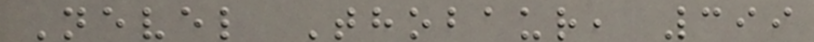Nevel Thobaur, 399
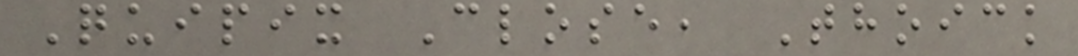Quipix Close, Thoick
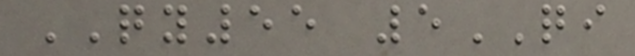QY55 5QI
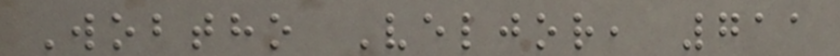Wobtho Veljor, 711
